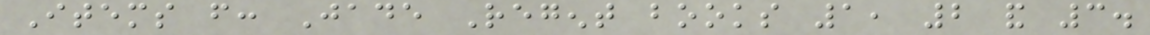Items from: Jade Regent books 1, 2 and 3.
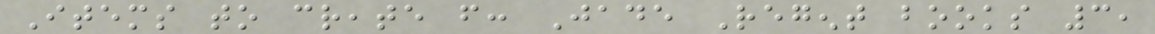Items to create from: Jade Regent books 3,
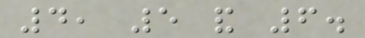4, 5 and 6.
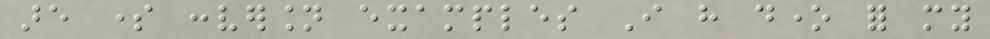are some conversion examples I have done for my
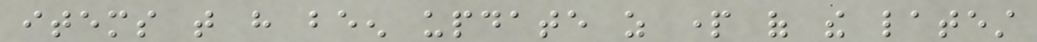items that have been update as part of the latest
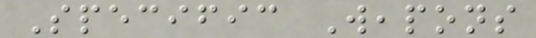Specific Weapons
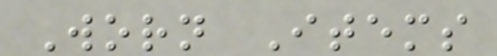Worn Items
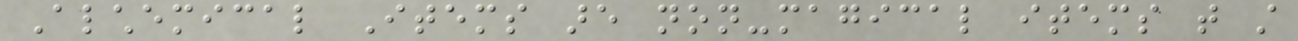Alchemical Items are non-magical items that still
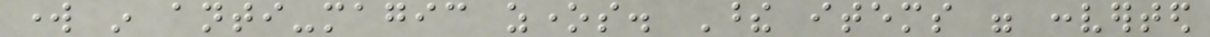work in anti-magic zones. These items were converted
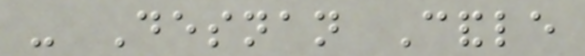- Desnan Candle
